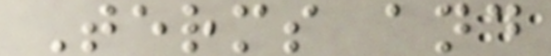Terms and
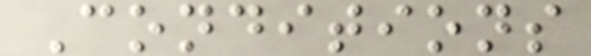Conditions
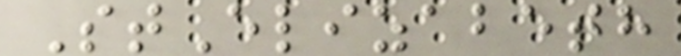StElizabeth
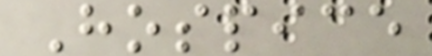Hospice
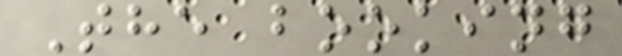The booking
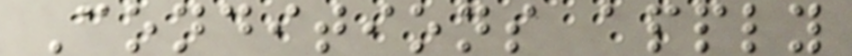Conditions apply
